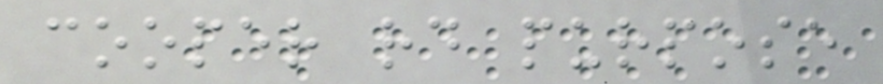cooper rd purpose
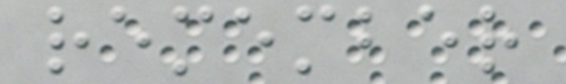remember
